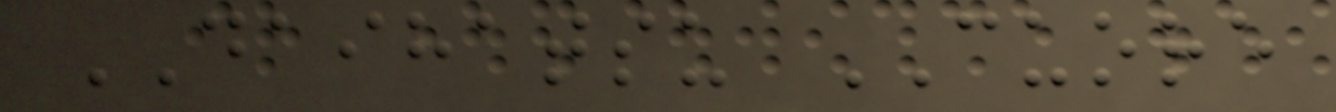DAIHATSU CUORE
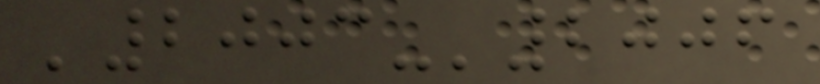'2003-'2006
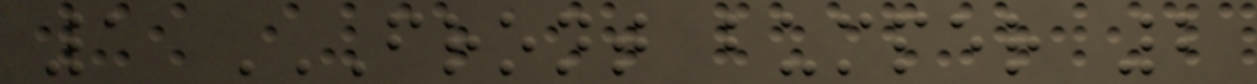1 FRONT BUMPER 2
